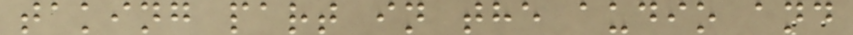taking part in the audio and
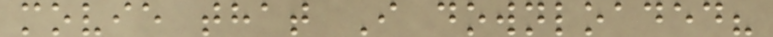movie that I downloaded?
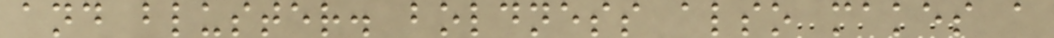and bluster. boldness also makes a
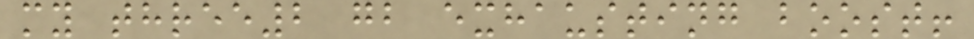my three2 gb exhausting boost!
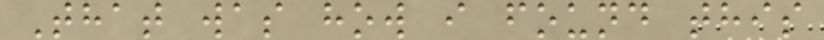That was how i found this
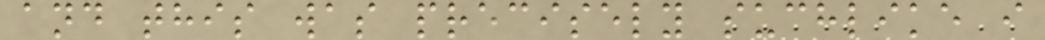and this was precisely suchlike i
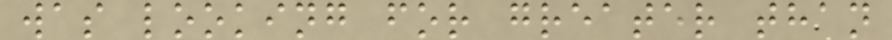was looking for greater than
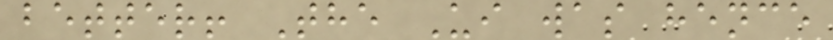better! The Ui was hence
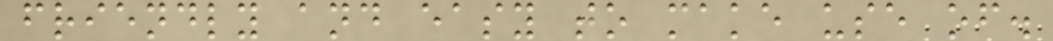friendly and easy to make use of.
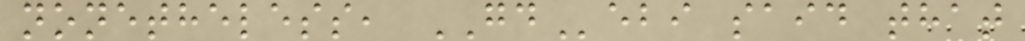nonetheless, GDebi said that
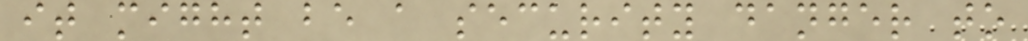it might be a security danger to
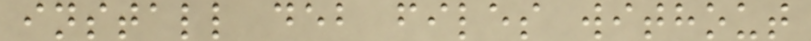install deb files without
